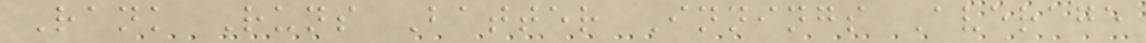Rank Runs Batter Innings Average
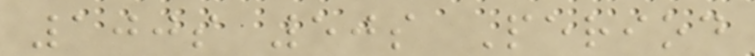100s 50s Period
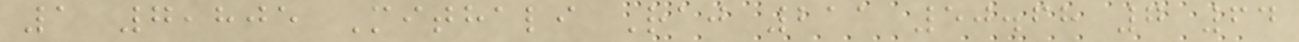1 7,805 Mithali Raj 211 50.68 7 64
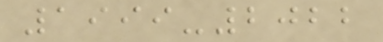1999-2022
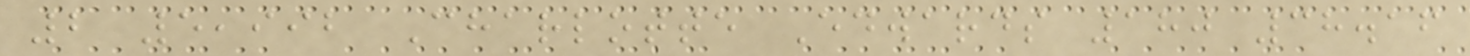2 5,992 Charlotte Edwards 180 38.16
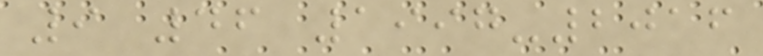9 46 1997-2016
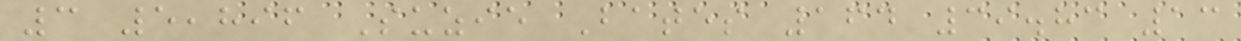3 5,896 Suzie Bates 164 39.83 13
